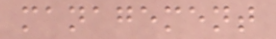management
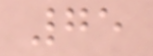75
